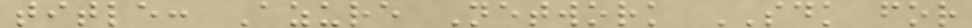title: Azure Network SDK for
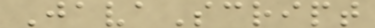JavaScript
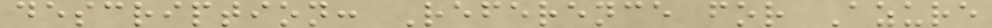description: Reference for Azure
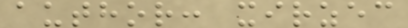author: xirzec
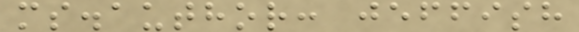ms.author: jeffish
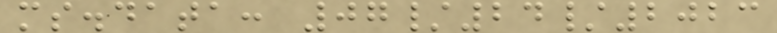ms.data: 07/24/2023
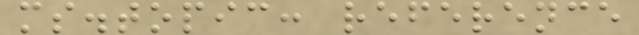ms.topic: reference
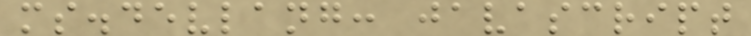ms.devlang: javascript
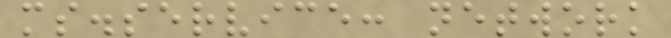ms.service: network
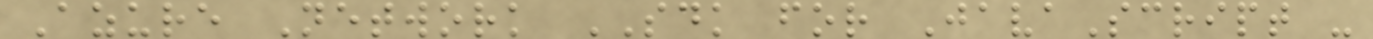Azure Network SDK for JavaScript -
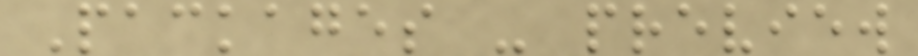Packages - preview
